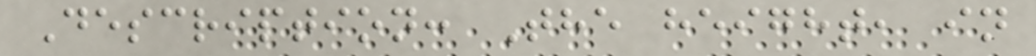Description: The height, in
